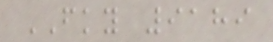FKY 9189
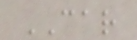CAR
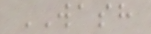WASH
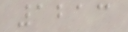1213
